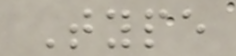Type
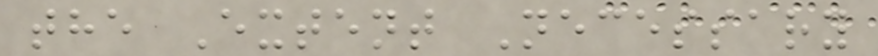the Extent Necessary
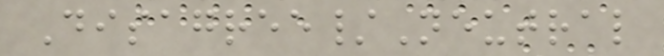Disagree/Neutral
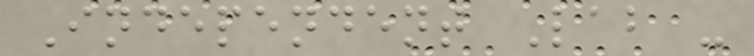Independent Lab -
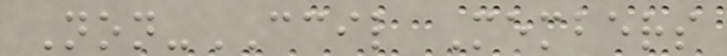Non-CCIL Members
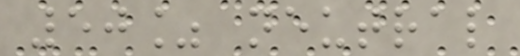50% neutral
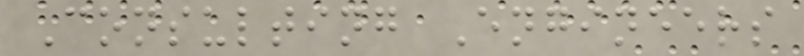Consulting Engineers
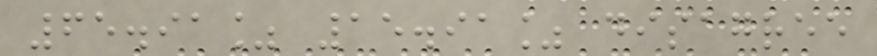65.91% 15.91% disagree
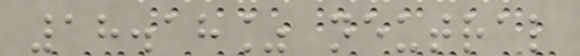18.18% neutral
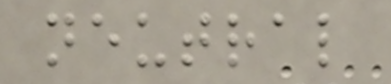neutral
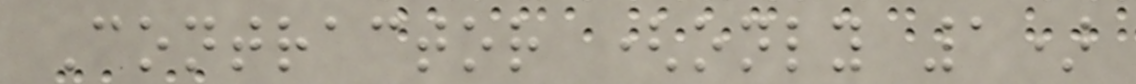Contractor (only 1)
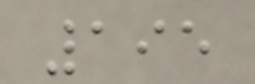195
